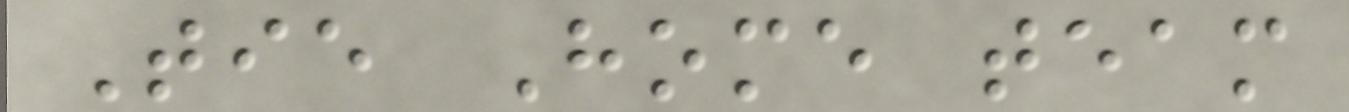Tie Home team
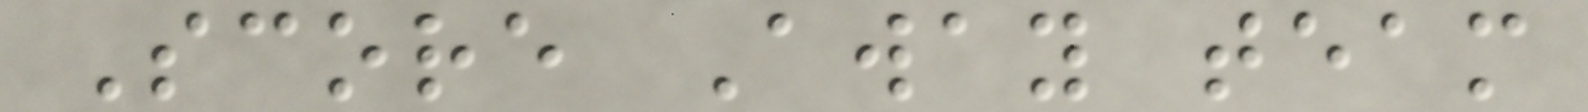Score Away team
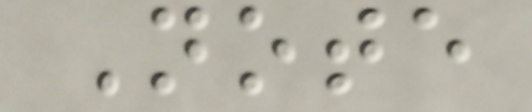Note
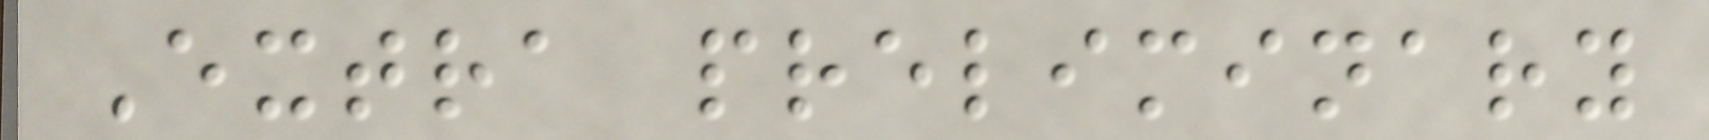Extra preliminary
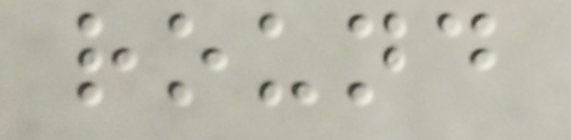round
